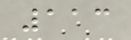113
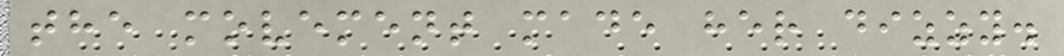the movement made her dizzy.
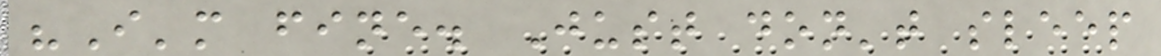"I'm fine. Just don't sleep
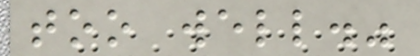too well."
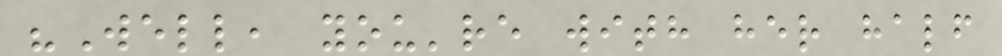"Well, you're with her half
